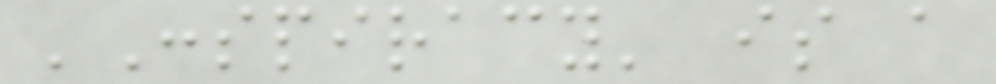'Conspiracy' is a
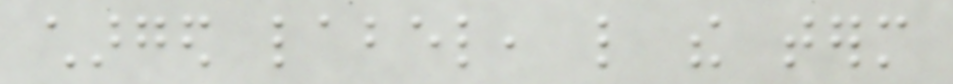charged label, like the term
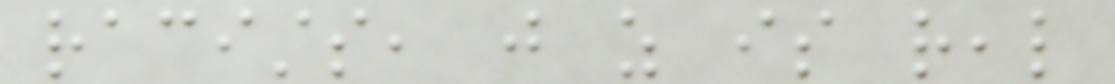racists, just as is real
